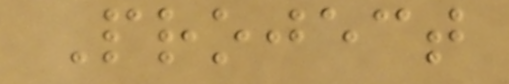Project
